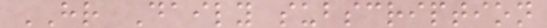HR Daily subscription
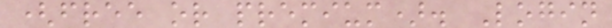(free or premium). Login
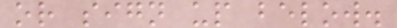or sign up below.
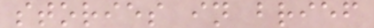stories in brief
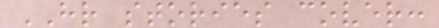HR stories cover:
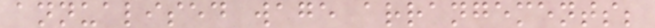annualised wage arrangements;
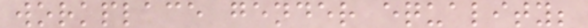workplace gender equality;
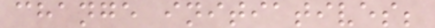change initiatives;
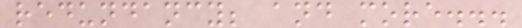redundancy; and more...
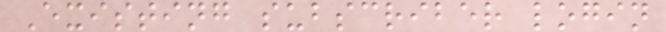Existing subscriber login
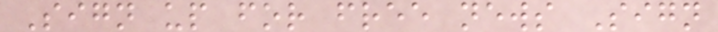Sign up for free news Sign
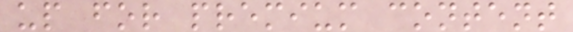up for premium content
